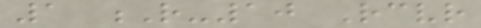1 R-10 Receiver
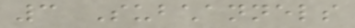3 Subchannels
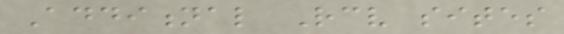Additional Receive sites
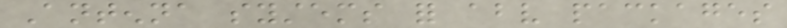Antenna systems for above packages
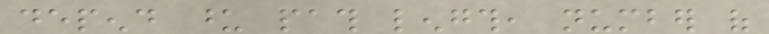depend upon path length, number of
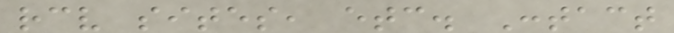receive sites, etc. Contact
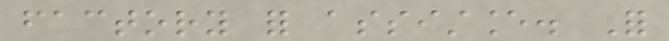factory for assistance. For
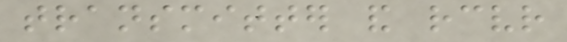transmitter and receiver
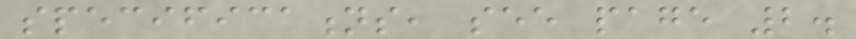specifications, see page 2.
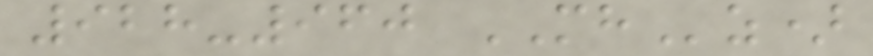928-960 MHz)
